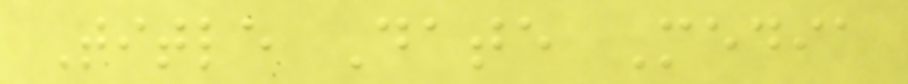Title Date Media
